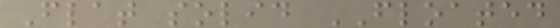Flat solid FLOATED
